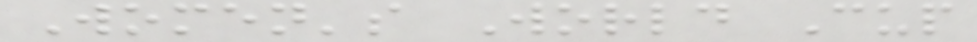Women's World Cup
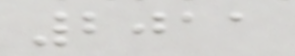2011
